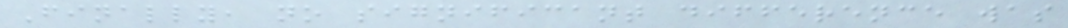Finally, no significant difference was
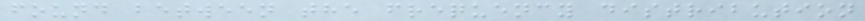found between the frequency distribution
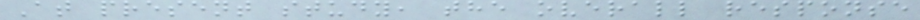At present study, the overall response
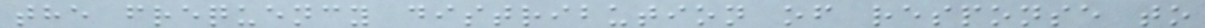the frequency distribution of response to
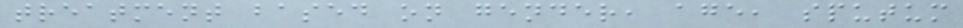treatment based on gender, age, sputum
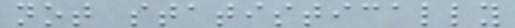not statistically
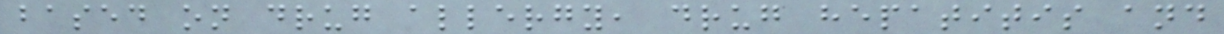based on drug allergy, drug hepatitis and
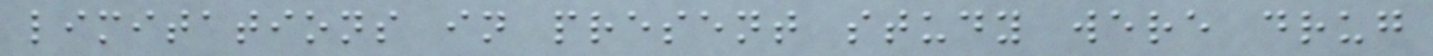limitations in present study were drug
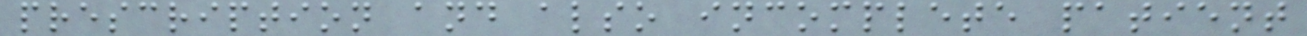prescription and also incomplete patient
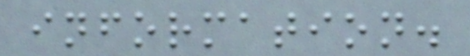information.
